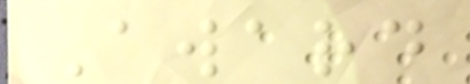Award
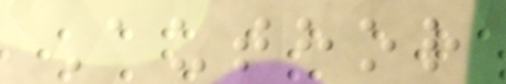Author
